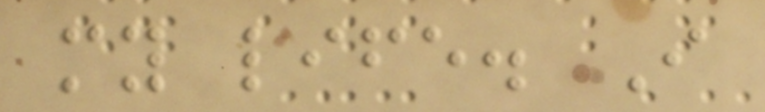my life. I
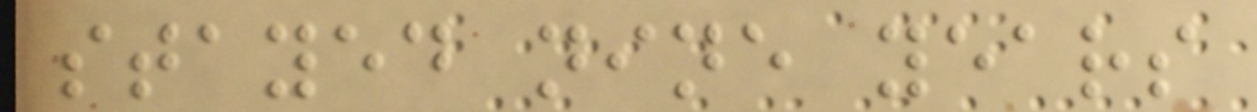stayed nine years
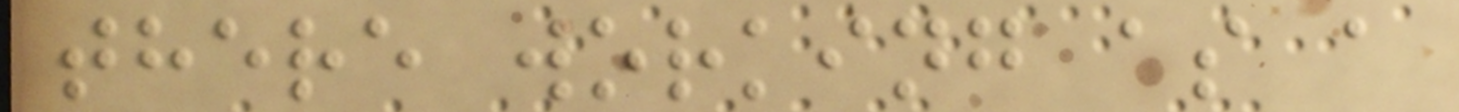there working as a
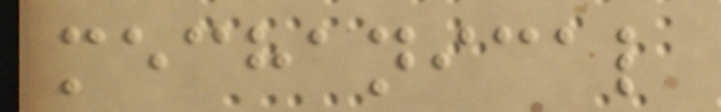mechanical
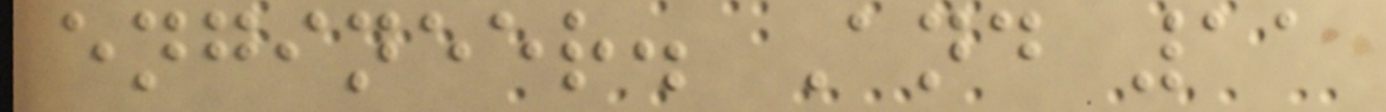engineer. And 11
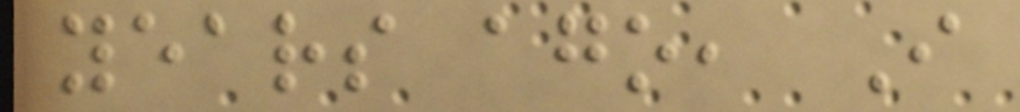years ago, I
